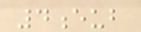4eub
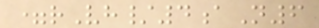=rVh/4aN6
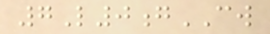7L0gCW
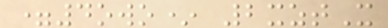=4owo* 2xztX
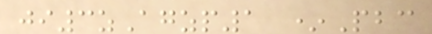ji3zAgzp1 *Pbc
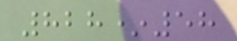828*58
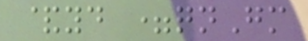&yd =qnGm
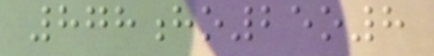878ho25o8
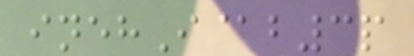inehI@b3p
